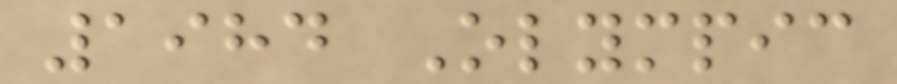1984 Olympic
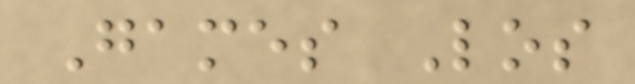Games Los
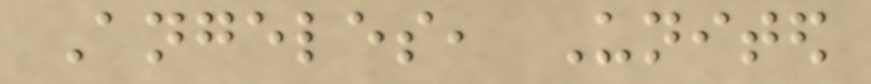Angeles, United
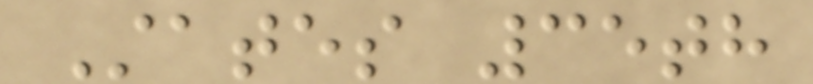States 35th
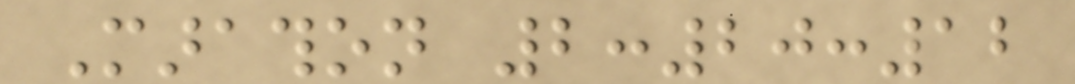Marathon 2:20:12
